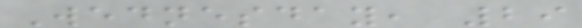Wednesday, 29
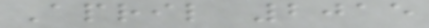April 2015
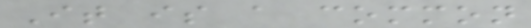It is a common
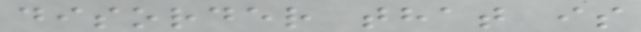disorder that is
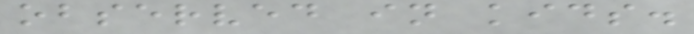observed in kids.
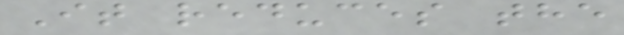It reduces the
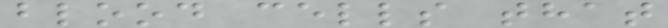blood cells that
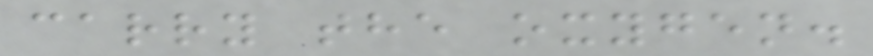carry the oxygen.
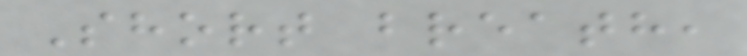Short breath,
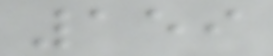159
